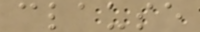clause
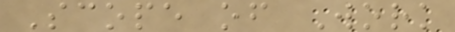Scope of Work
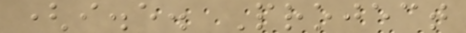(i.e. Project
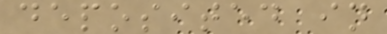deposited in
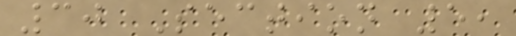30 Section 5,
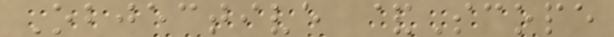Objective &Scope
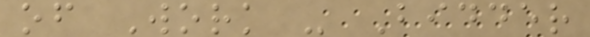of Work - Bidder
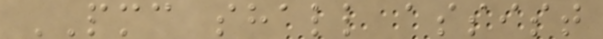PMC shall assist
